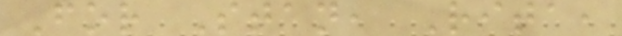For Stan, Rita,
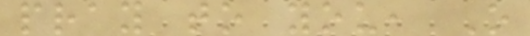pray to you, O
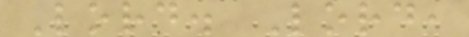Lord. Lord,
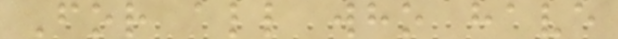For all who have
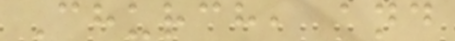Church, and
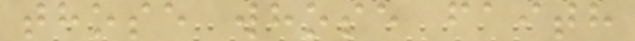those whose faith
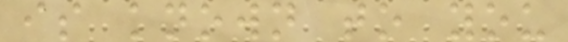is known to you
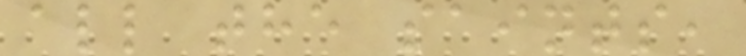all the saints,
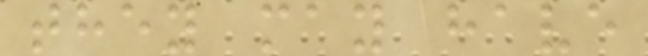they may have
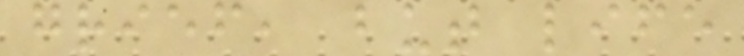grief, but life
